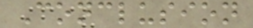Conclusion
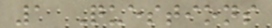1 Questions
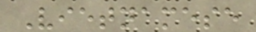Vietnamese
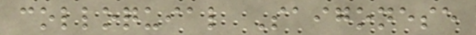colloquial Saigonese
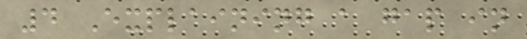4 Explaining a gap in
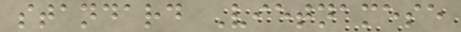standard Vietnamese
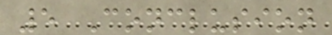5 Conclusion
